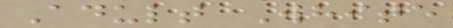Adult White
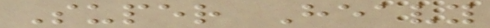Super Heavy
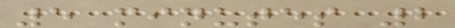5 minutes 2
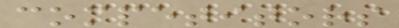competitors
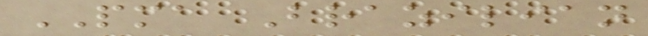PMA Brazilian
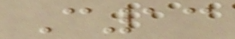C13
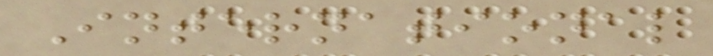International
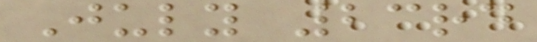July 23rd
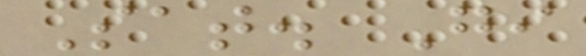Sat. Gi
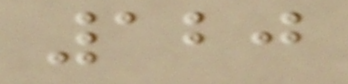120
